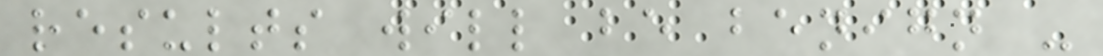results will be benign -
